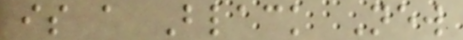is a Black New
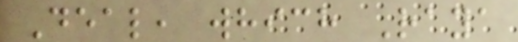Deal, which Raya
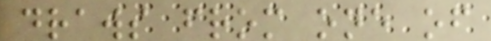draws from one of
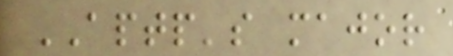APTP's major
